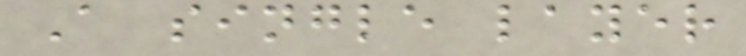A single layer
